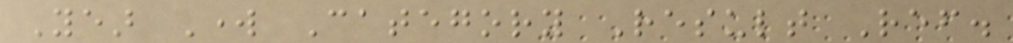Year Work Category Result Ref.
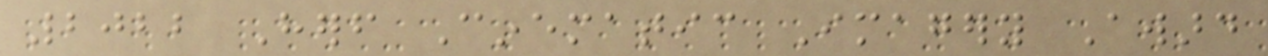2022 Herself Cinematic Imagery Award
